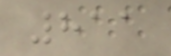811
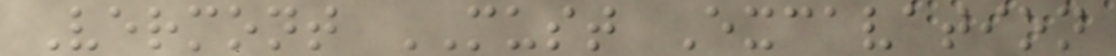Vermont MUST Excavation
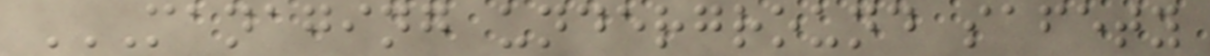MANAGING UNDERGROUND SAFETY
